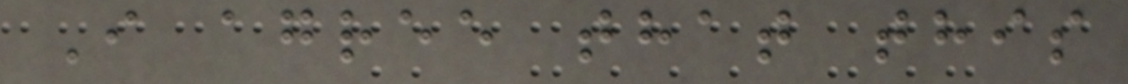I agree that this
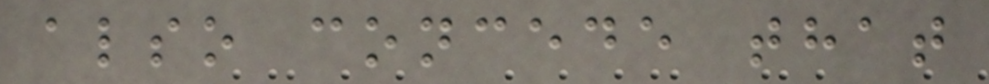also concede that
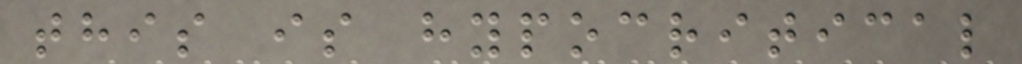this is hypocritical
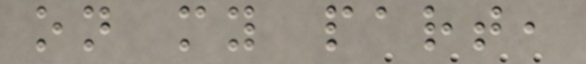on my part,
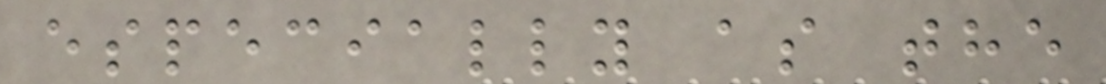especially as the
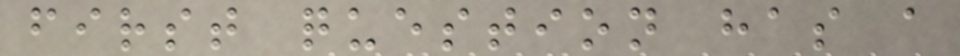first question has a
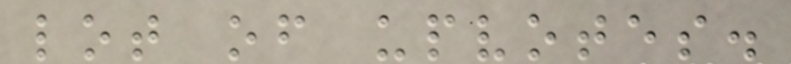lot of upvotes.
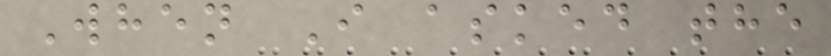When I asked the
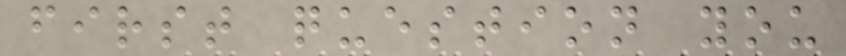first question you
